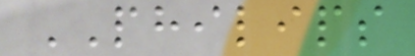PHILIPS
